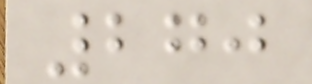270
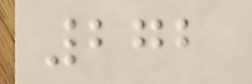272
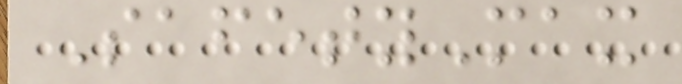SafetyMax
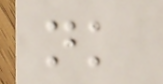nk
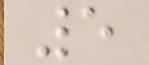5
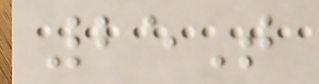25T
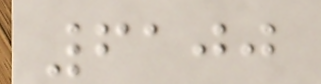6100
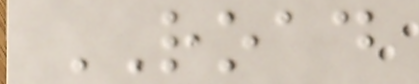ROAD
